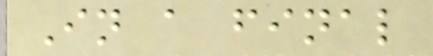In a final
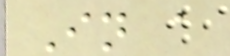In a
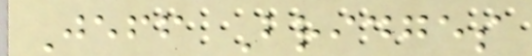Jeff Bridges
